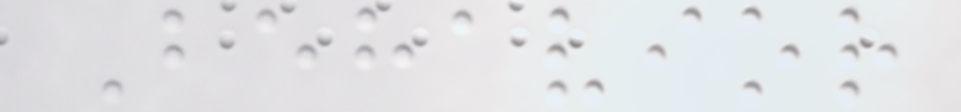Behavior
